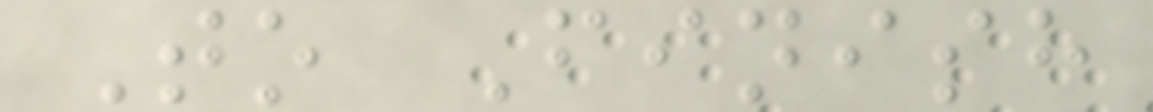To Finish
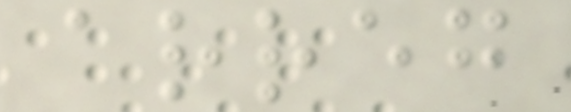arreg
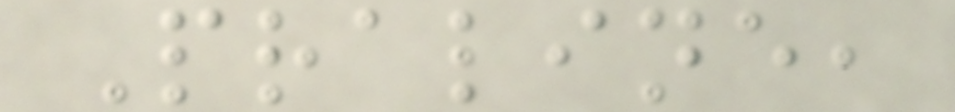Praline,
